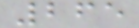265
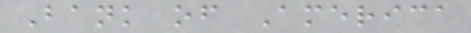Bank of America
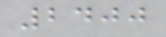2400
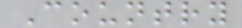Country
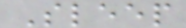Sleep
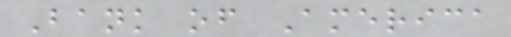Bank of America
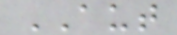AUT
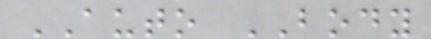AUTO BODY
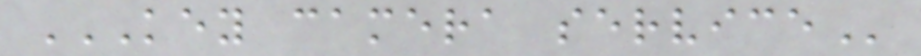KEY CAMERA SERVICE
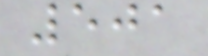501
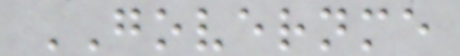GOVERNME
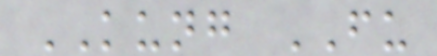KUNG FU
